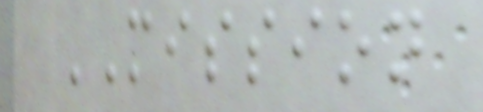MISSION
